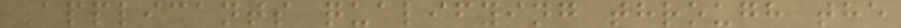Applicants qualifying through the
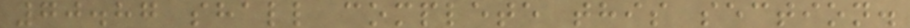70.87 shall complete this section.
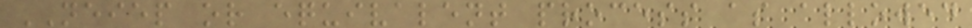NEIEP or equivalent process as allowed
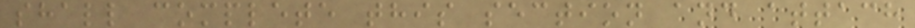shall complete this section and attach
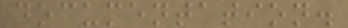documentation.
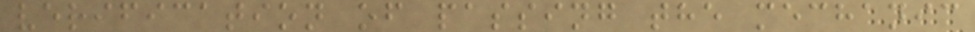verification of passing the mechanic
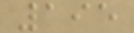195
